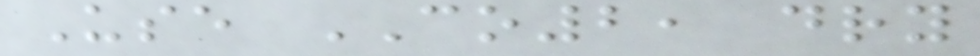Use CO2, dry
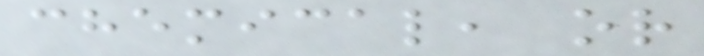chemical, or
